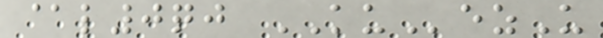@l0qj KUezU
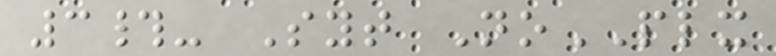3#- Syt NoPLX
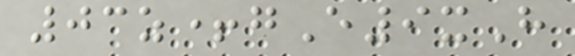03z+gE9xH
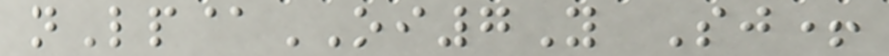nLp@OI7Y Sj+
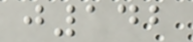j142
